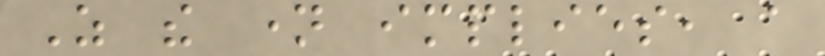As the name implies, a
